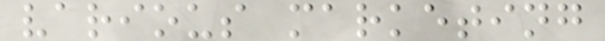various marketing
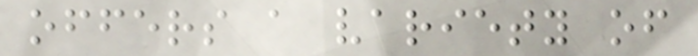offers a variety of
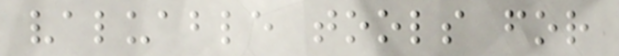valuable tools for
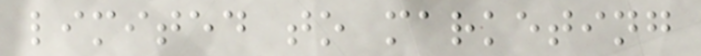limited to marketing
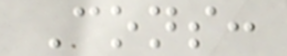Cons:
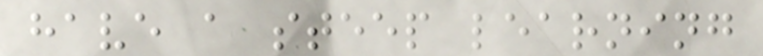have a steep learning
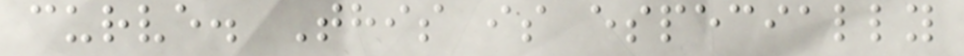curve. This is especially
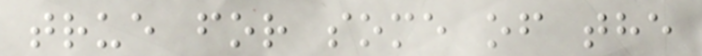true for some of the
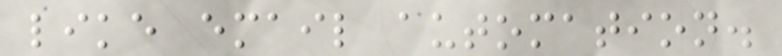like email automation.
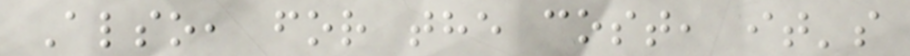Also, for the cost, it's
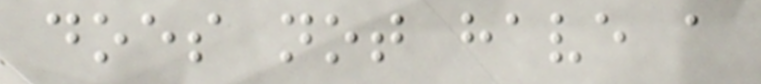does not have a
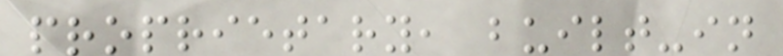proprietary, built-in
